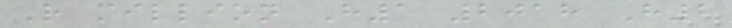R million H1 2018 H2
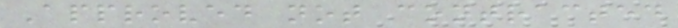Approved not contracted
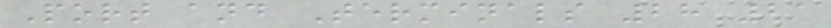Port and Terminals 28 21
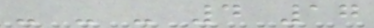- - - 4 17
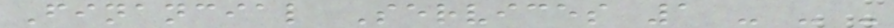Financial Services 1 - - -
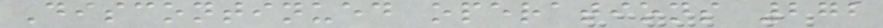Discontinued operations 272
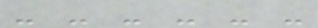- - - - - -
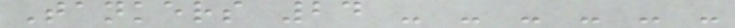Tankers 24 - - - - - -
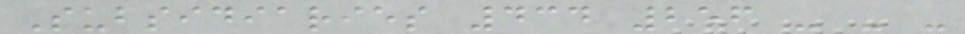Subsidiaries 434 256 - - -
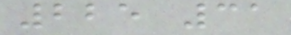225 31
